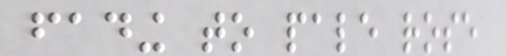fading to pale rose
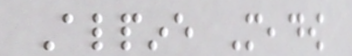Alpine Meadow
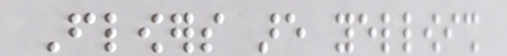Flowers are yellowish
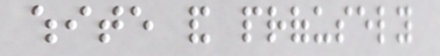white and profusely
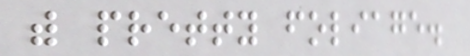with pretty foliage.
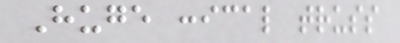Huge conical truss
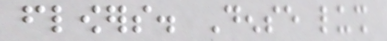flowers. Dense lush
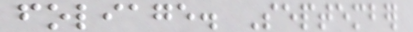foliage. September
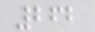262
